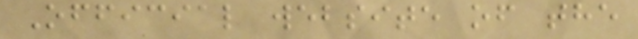Official website of the
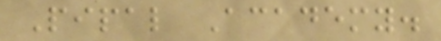Pipal Academy.
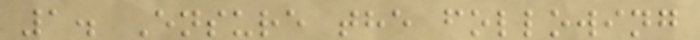1. Ensure the following
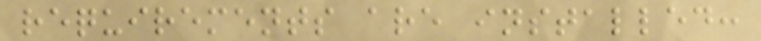requirements are installed:
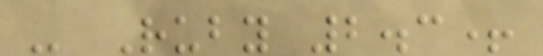- Ruby 2.3+
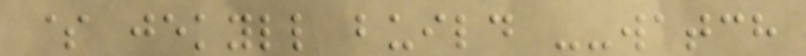$ jekyll build --watch
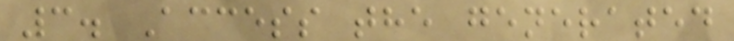3. Access the generated
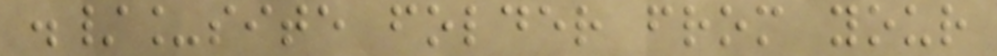./_site folder from your
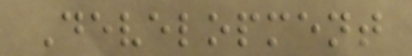Development
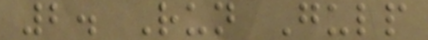2. Run Gulp
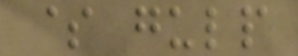$ gulp
